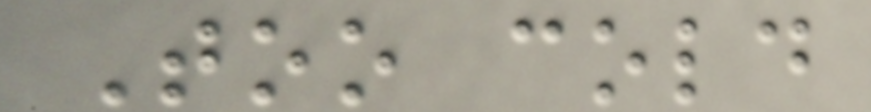Too cold
